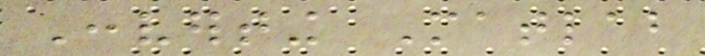Converting Matlab
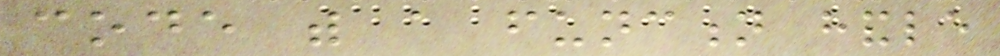code with a function handle
